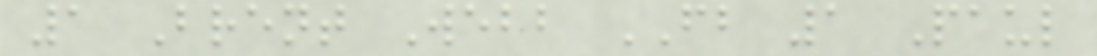1 Brent Webb FB 1 Paul
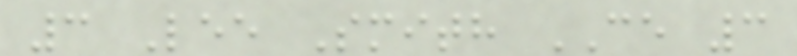3 Lee Smith CE 3
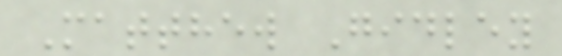Matthew Gidley
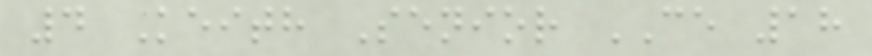4 Keith Senior CE 18
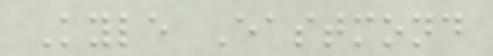Kyle Eastmond
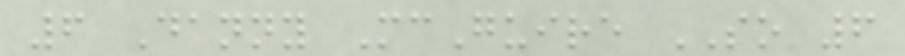6 Danny McGuire SO 6
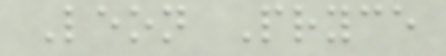Leon Pryce
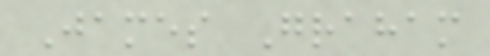James Graham
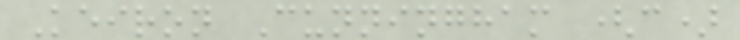Keiron Cunningham (c)
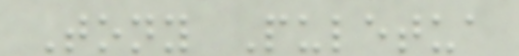Tony Puletua
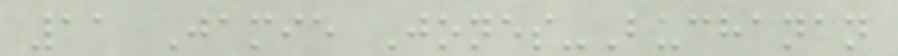11 Jamie Jones-Buchanan
